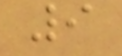9
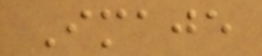Imaje
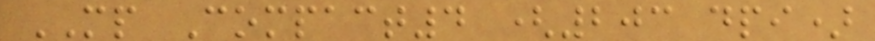MP Compact4 (203 dpi)
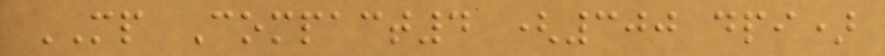MP Compact4 (300 dpi)
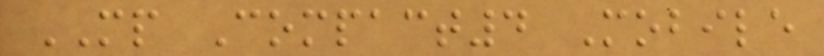MP Compact4 Mobile
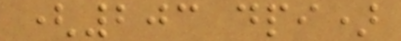(203 dpi)
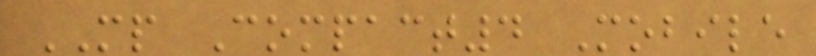MP Compact4 Mobile
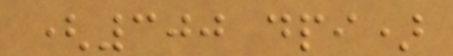(300 dpi)
